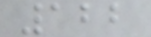122
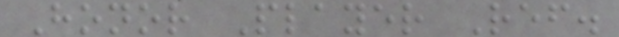Honor Player Ref.
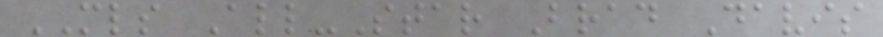MLS All-Star Brad Davis
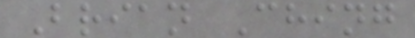Brian Ching
